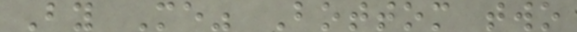By Me" Bottom two
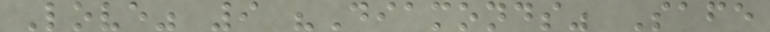Love" 9 "Diamonds" Safe
